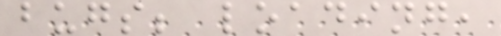bugs; loading,
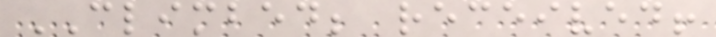CLIMBED; received!
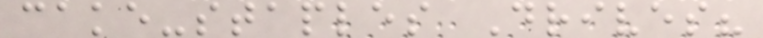cake-staples Drives?
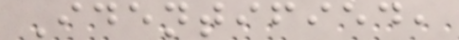Identified,
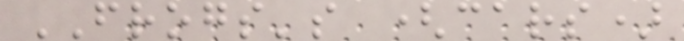FROGS's (cars)
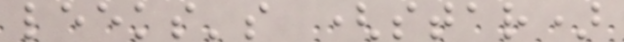leeks's (star)
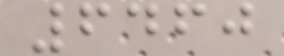6460
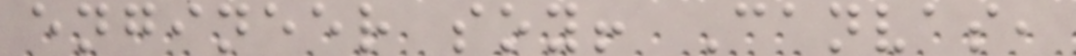engineer soy! Canvas,
